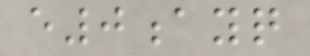e0ayq
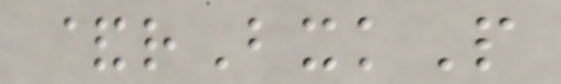&rBxkP
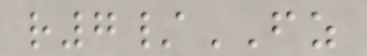r7/FZ
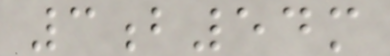3b54m
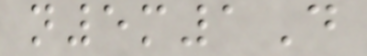n5m1D
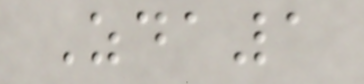Zda1
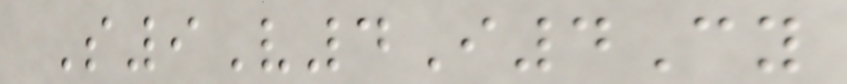S9V4I4Cy
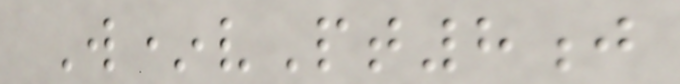W*vPt8j
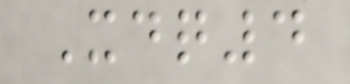Xdq4
